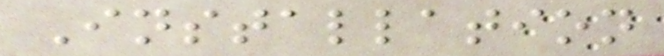Installation
